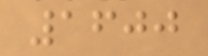1600
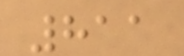811
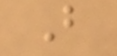B
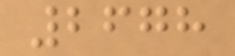2678
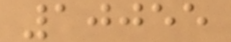10055
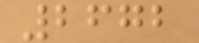2672
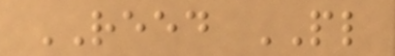REED PL
